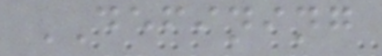DEFINING
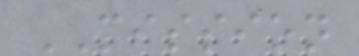MISSION
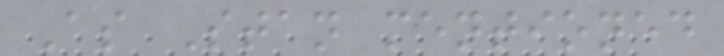As Stan mentioned
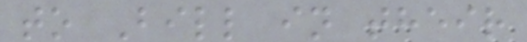to Bill in their
